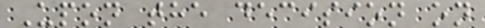Upon the decision on
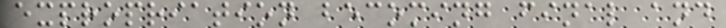expropriation becoming final and
